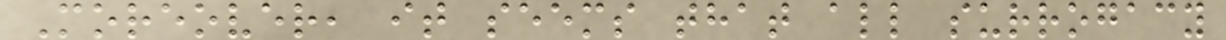Moreover, it seems that all surrogacy
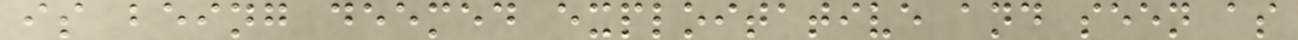is being deemed exploitative and seen as
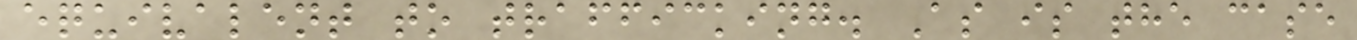equivalent to trafficking. As is the case
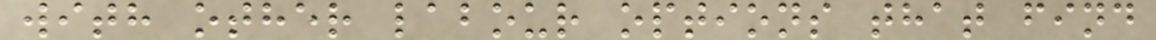with other labour options that find
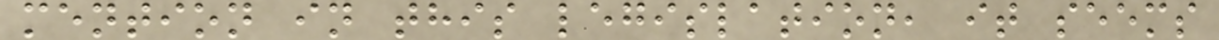mention in this legislation, it seems
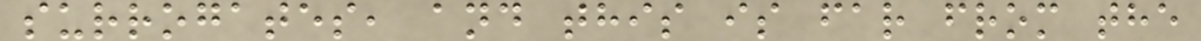surrogates, and this is far from the
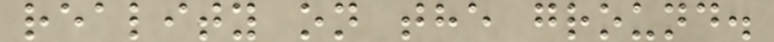reality on the ground.
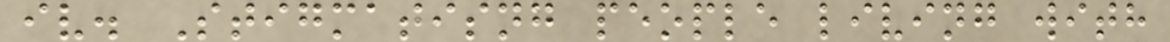iv. Stigmatisng people living with
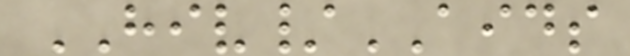HIV/AIDS
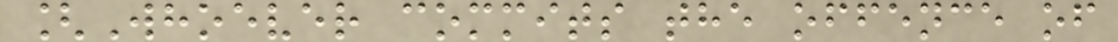[Whoever commits the offence of
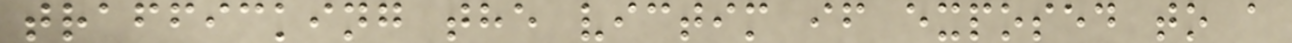trafficking the victim if exposed to a
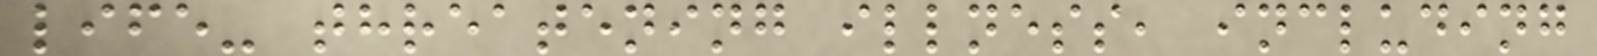life- threatening illness, including
